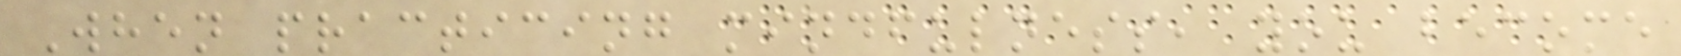When practicing mindfulness, you become
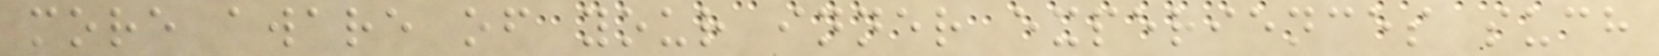more aware of your inner experiences such
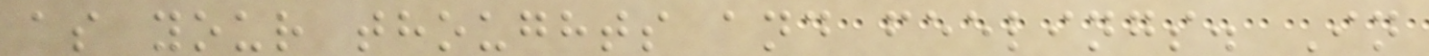as your thoughts and feelings. In
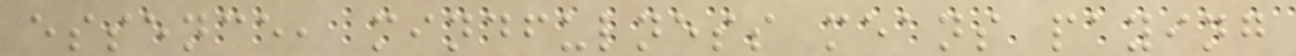essence, mindfulness means paying
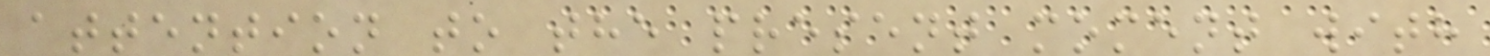attention to the present moment with
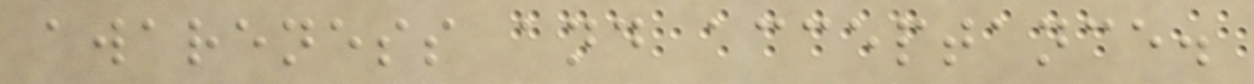awareness and acceptance.
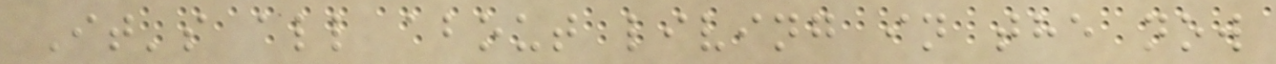It's all about living in the now
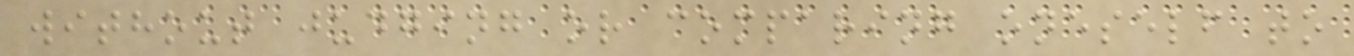without judging or comparing oneself to
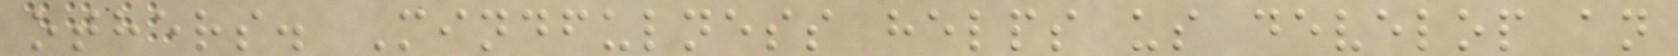others. Mindfulness helps us develop an
